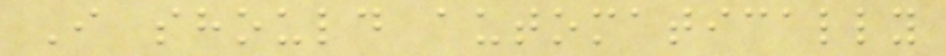I should automatically
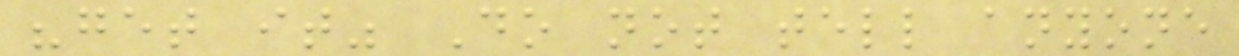"get it" Do not tell anyone
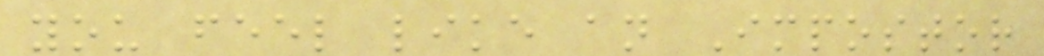you feel like an Impostor
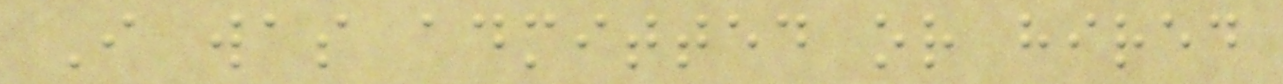I was admitted or hired
